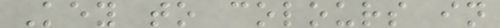Key to colours in
